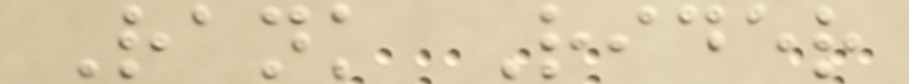Rank Rider
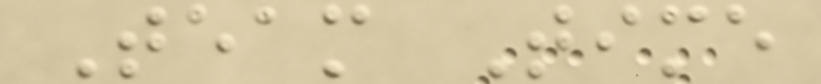Team Time
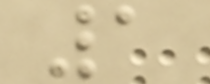1
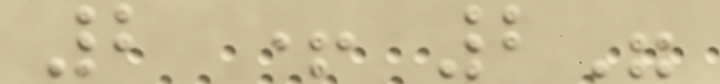2 + 2"
